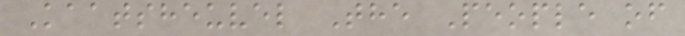Kaatsheuvel The People of
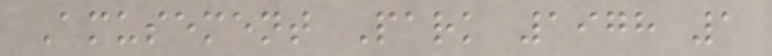Amusement Park 1978 1
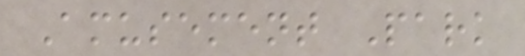Amusement Park
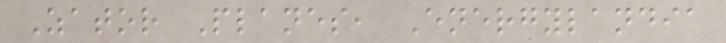Zator Planes, Energylandia
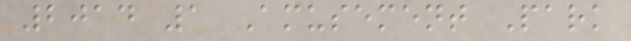2014 1 Amusement Park
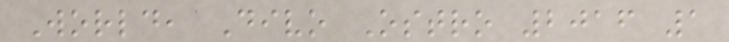World, Divo Ostro 2016 1
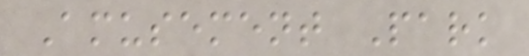Amusement Park
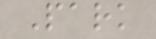Park
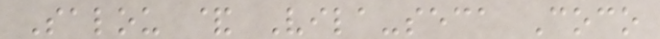Salou & Vila-seca Coco
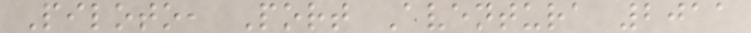Piloto, Port Aventura 2011
